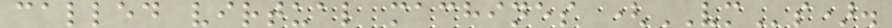called virtual machines (VMs).
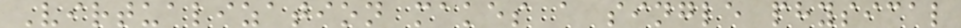Virtualization makes a single physical
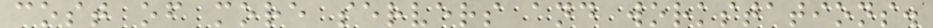cost of more servers and workstations.
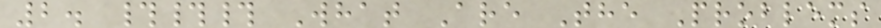2. ### What Are The Problems
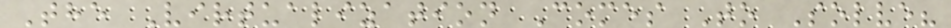The Virtualization Comes To Solve?
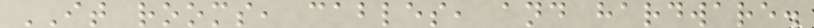IT rooms, cables, and hardware.
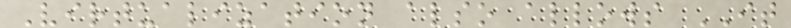Virtualization also allows IT
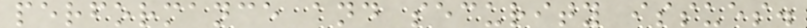performance and security issues.
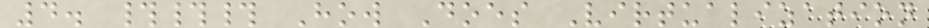4. ### How Does Virtualization
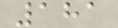181
